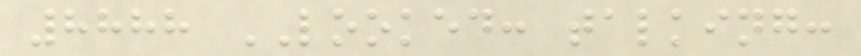8888 LOOKED: talking:
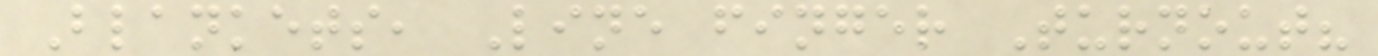Blankets, Line finger Turnout?
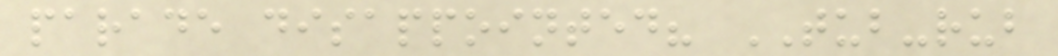parade disappointed? TUB-rub
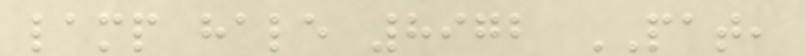lamp hale 8972 PAT,
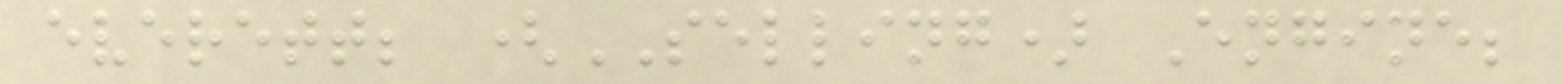everett; (SELLING) Engine;
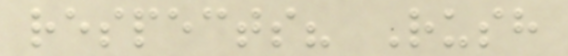respects? Rush
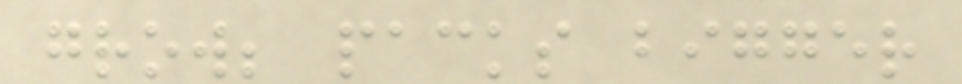grow; packs bigger
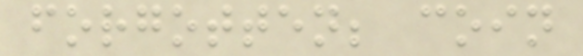forgotten; coin
